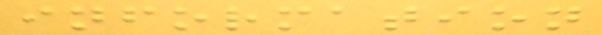information
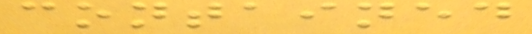contained
